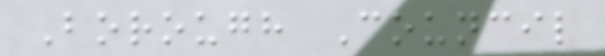Borough Council
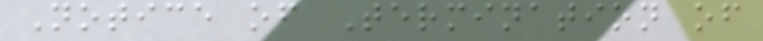Notice of Termination of
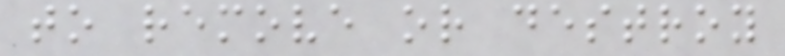to remove or destroy
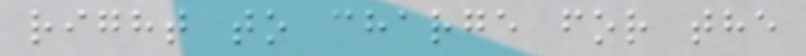right to charge for the
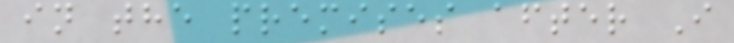in the premises after I
